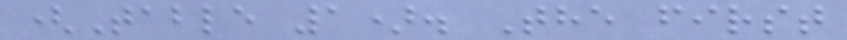(Table 1). The first
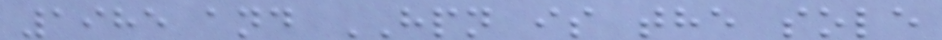1985 and HPN is the sole
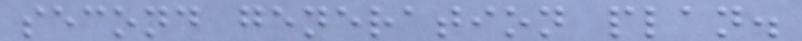second generation plan.
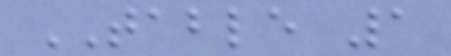TABLE 1
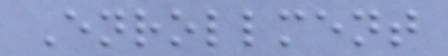Enrollment
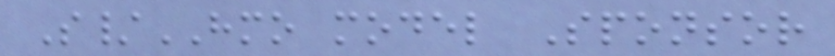S/HMO model Sponsor
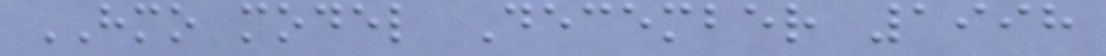HMO model December 1998
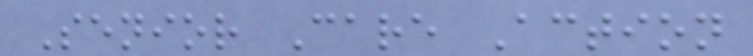Senior Care Action
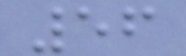56
